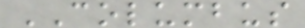COLUMBUS
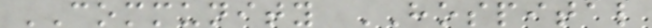COMMUNITY HOSPITAL
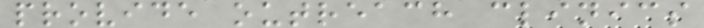provide outreach clinics
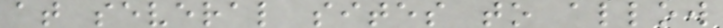at several sites to allow
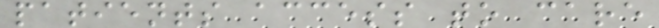patients access to care
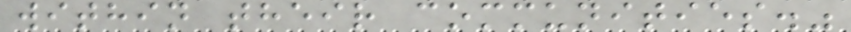within their communities."
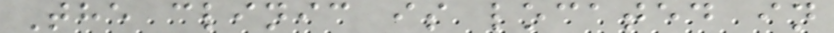The clinic is located in
